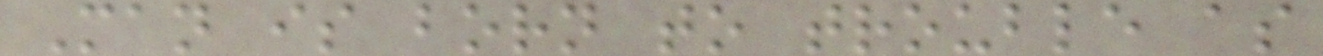Man is born to trouble as
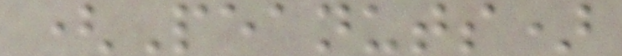(Peanuts)
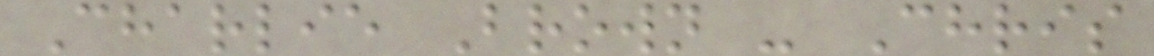Charlie Brown - Chris
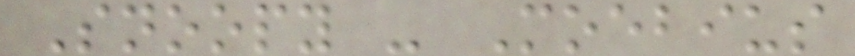Snoopy - Moebius
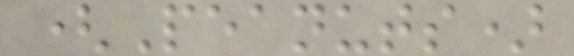(Peanuts)
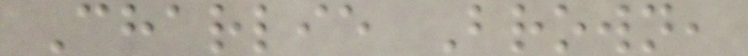Charlie Brown,
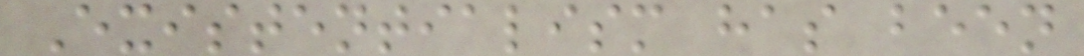Existentialism has been
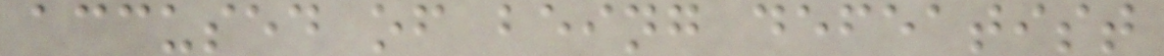accused of being defeatist
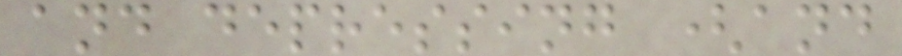and depressing (and
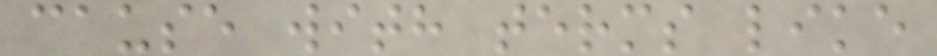cause with terms like
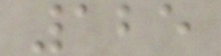125
